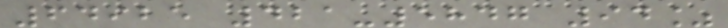64925 421-5847 94%
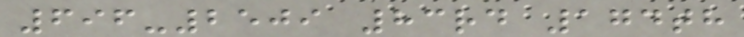696-2509 83rd 174th
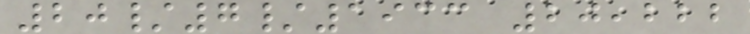20/7/1933 20,222
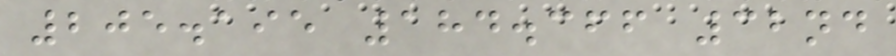205.195 184.366 32nd
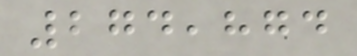274,874
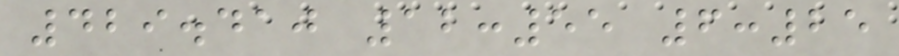429.410 12:55 6:25
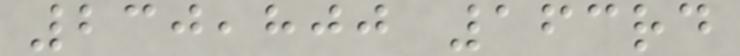230,800 163rd
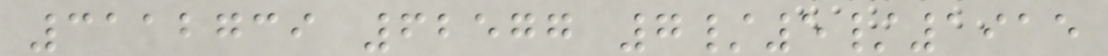3112739 62577 7/5/1915
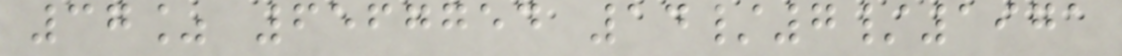37% 6567754 14/7/1971
